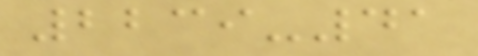2239-41
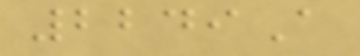2249A
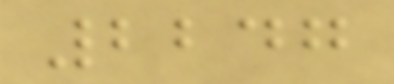2247
